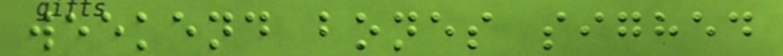weekend bones sighed
